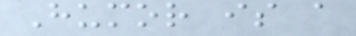Humor is a
